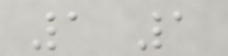1 1
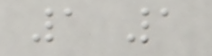1 1
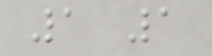1 1
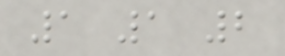1 1 2
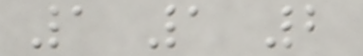1 1 2
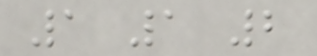1 1 2
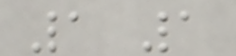1 1
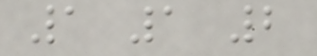1 1 2
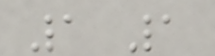1 1
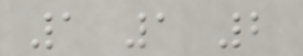1 1 2
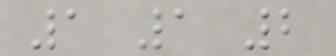1 1 2
